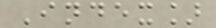Index]
